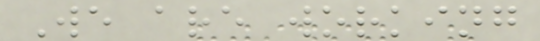We are working
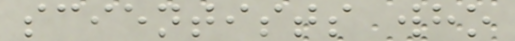scientists who
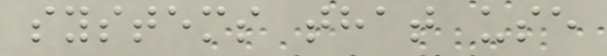systems that use
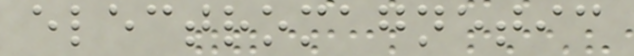electromagnetic
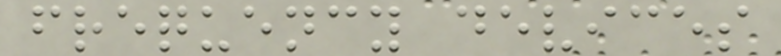frequency devices
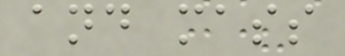and mass
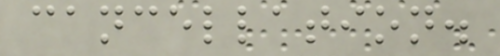cancellation.
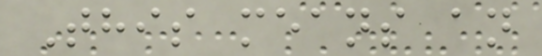This means an
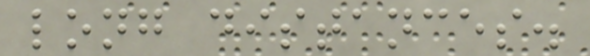long distances.
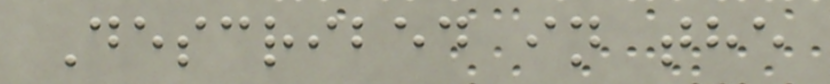Described in the
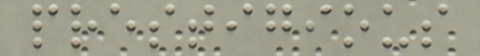prestigious
